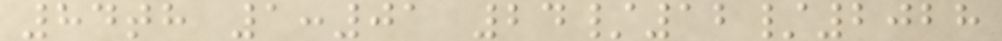84th 1:01 24/12/2028
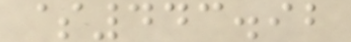$443.92
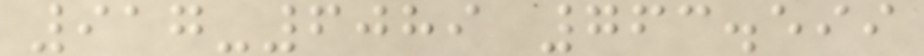917-6089 763.599
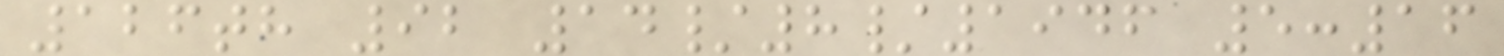126th 92 14/8/1946 5:16
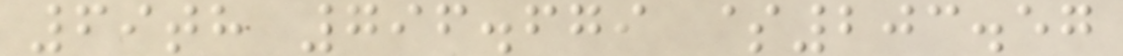69th 796.679 $203.57
